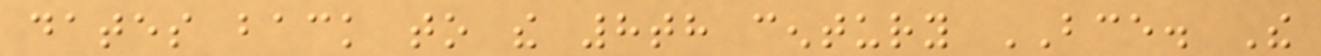dates back to the 8th century BCE. The
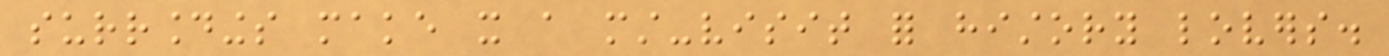surroundings make it a must-visit for history lovers.
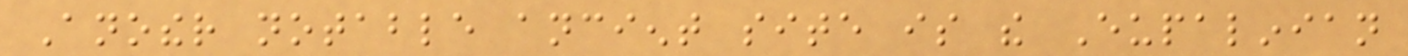Another notable ancient site is the Eupalinian
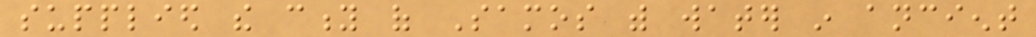supplied the city of Samos with water in ancient
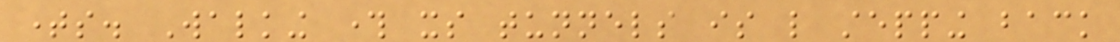times. Walking through its tunnels is like stepping back
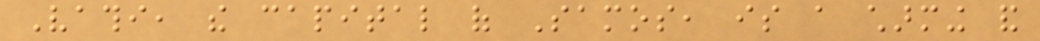Vathi, the capital of Samos, is a charming and
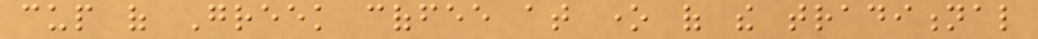cup of Greek coffee at one of the traditional
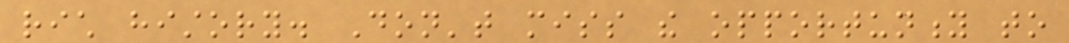rich history. Don't miss the opportunity to
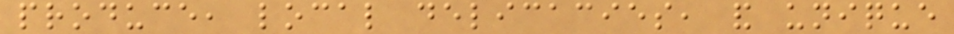produce, local delicacies, and unique
